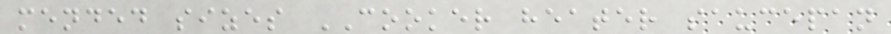mended sizes COOKER heater saucepan
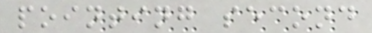pointing second
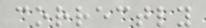correctly
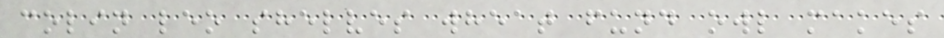colin leo shelves wheat fund owl makes
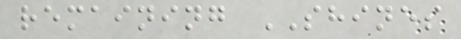remaining SHINES
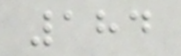184
